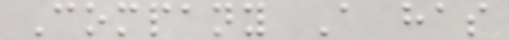Company A has
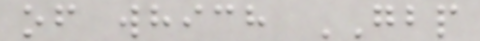of which GBP
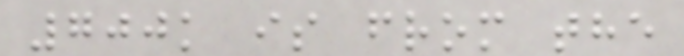700k is from the
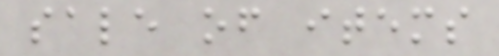sale of items
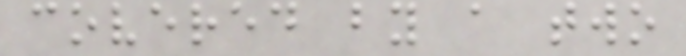covered by a two
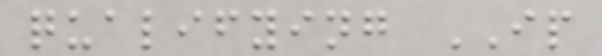qualifying IP
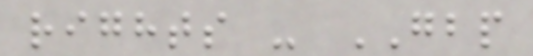rights - GBP
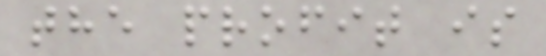the profit is
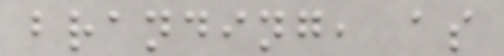branding, as
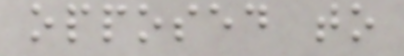opposed to
